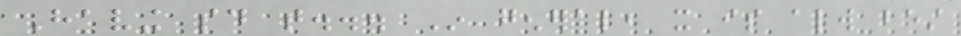Having said that... In general, it is always best
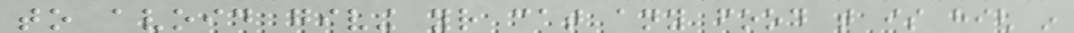to avoid giving your cat any food that is high in
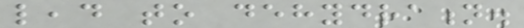lead to dehydration.
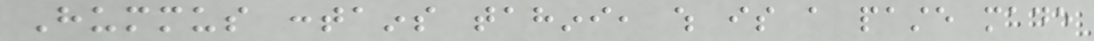Hummus contains tahini, which is a paste made
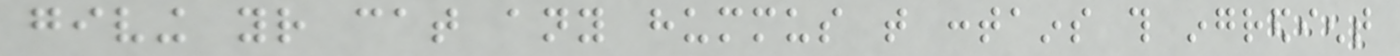giving your cat any hummus that contains this ingredient
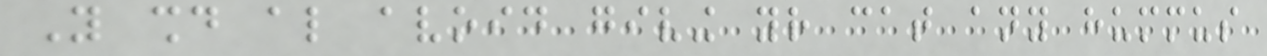You should also avoid giving your cat any hummus
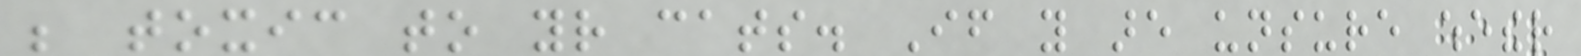be toxic to your cats. If you are unsure whether
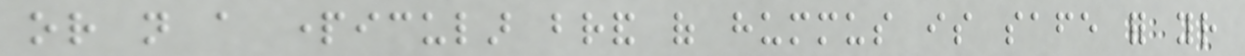or not a particular brand of hummus is safe for your
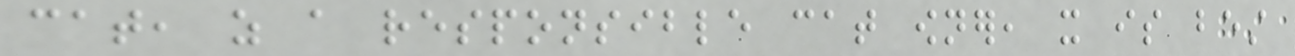cat, as a responsible cat owner, it is best
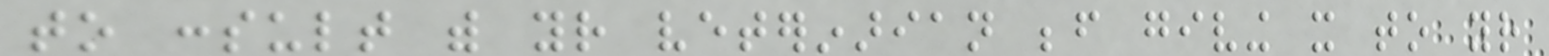to consult with your veterinarian before giving it to your
